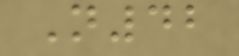N42
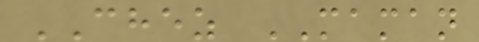CHEZ MAMAN
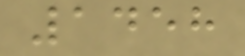1458
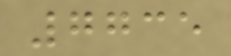7735
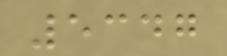5347
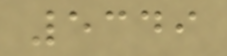5349
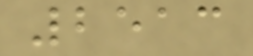2513
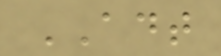ADT
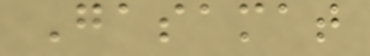Gasamat
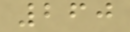260
